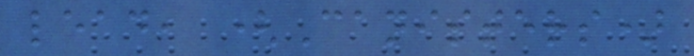lead, (Canisters)
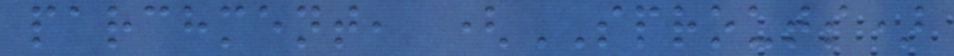parchment, (SPROUTS)
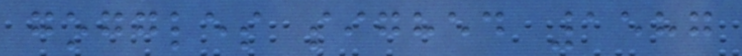goggles sighed 1587
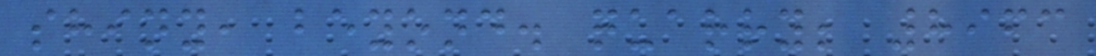shiny, beyond. quarry; 8963
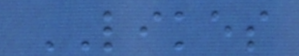LIKES
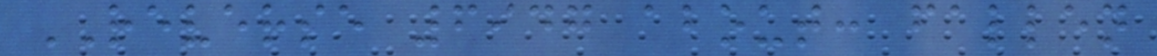REVERSE 6947 about: fallen
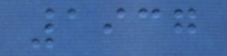1937
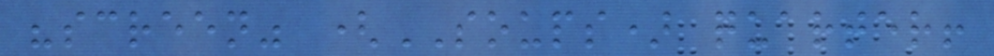"screen" (SOUPS) quarter!
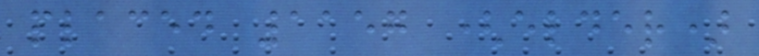placed 1157 (elder)
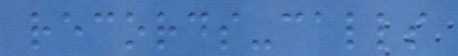records-calls
